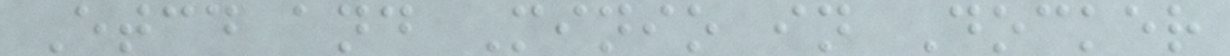Etcd and Minio in Docker
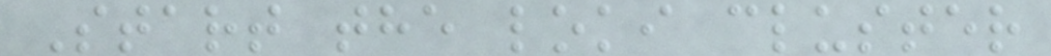Start the loki cluster
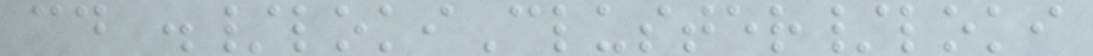cd ./lokiCluster/loki
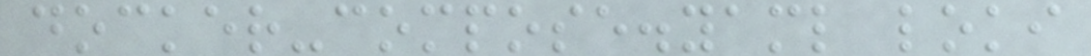docker-compose.yaml loki
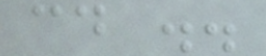cd ..
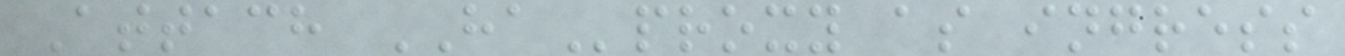Attach HAproxy as ingress
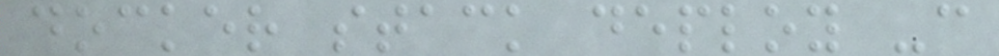docker stack deploy -c
